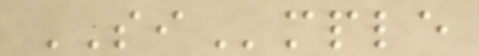SImple
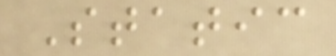Static
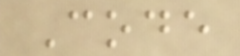Code
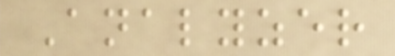Analyzer
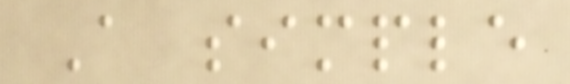A simple
